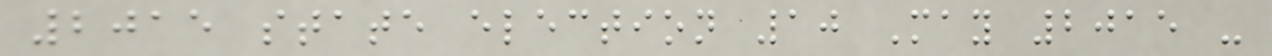2015 state election 10 May 2015 -
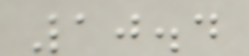10.4
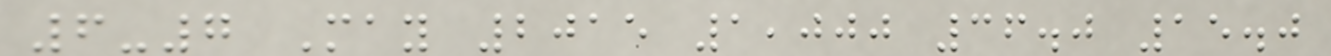6-7 May 2015 1,000 36.0 15.0
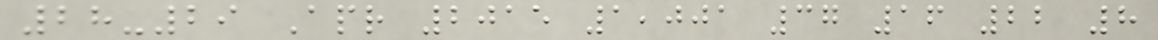28-29 Apr 2015 1,001 37 16 22 8
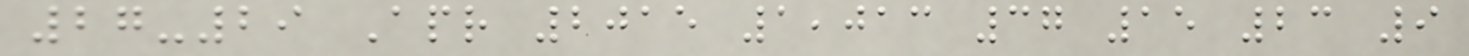27-29 Apr 2015 1,013 37 15 23 9
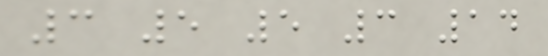3 5 5 3 14
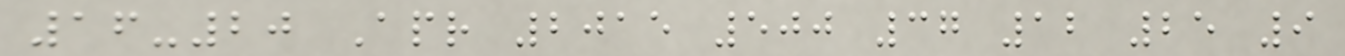16-20 Apr 2015 500 37 12 25 9
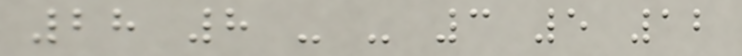28 8 - - 3 5 12
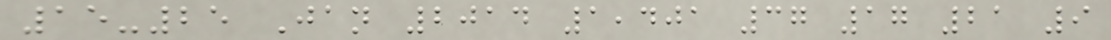15-25 Jan 2014 1,401 37 17 21 9
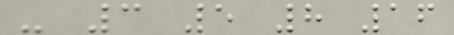- 3 5 8 16
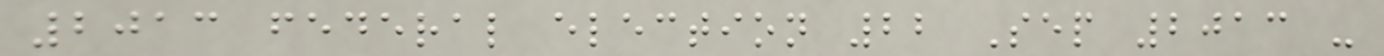2013 federal election 22 Sep 2013 -
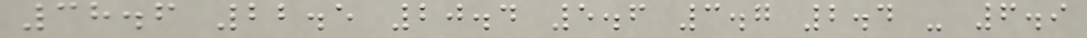38.6 22.5 20.4 5.6 3.7 2.4 - 6.9
